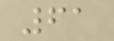61
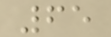65
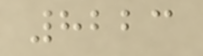8223
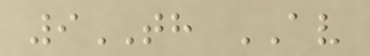9TH AV
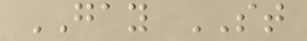GAY ST
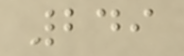249
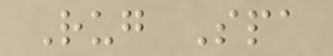Rug Spa
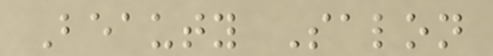Beauty Salon
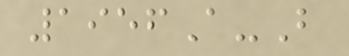1956A-B
